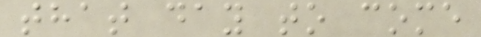that day to come
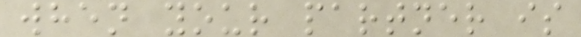when your partner is
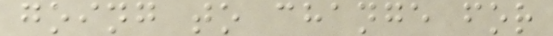going to change for
